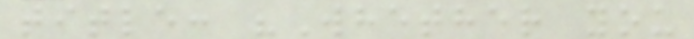title: "Whether you
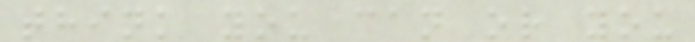think you can or you
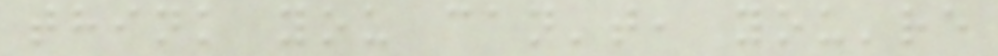think you can't, you're
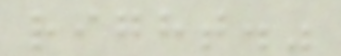right."
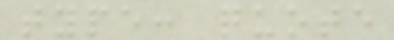type: quote
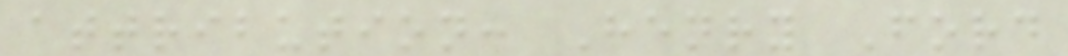attribution: Henry Ford
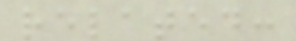related:
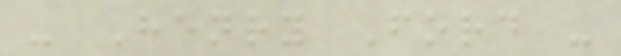- Henry Ford -
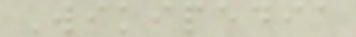Wikipedia
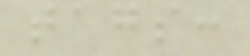tags:
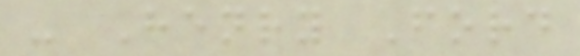- Henry Ford
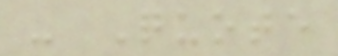- Quote
